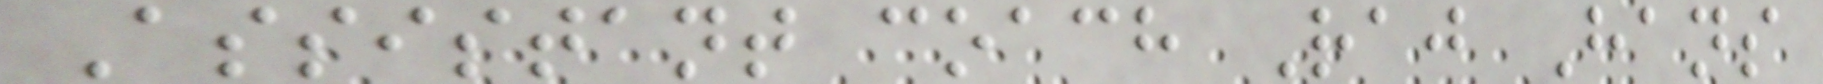Assistant coach Raj Hans
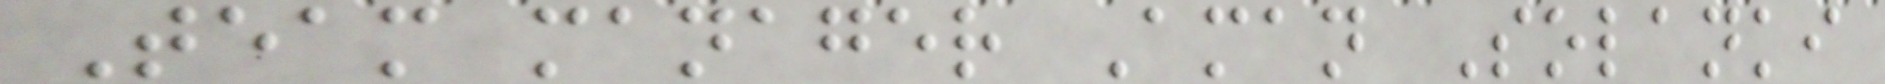Team manager Aman Solanki
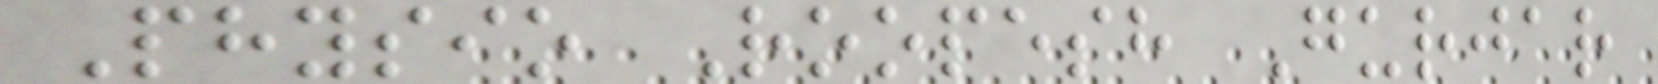Physio Roopesh Gurjar
